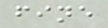fine
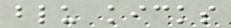blu kicks
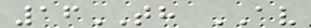16TH AV
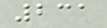231
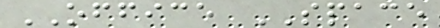OFFICE SPACE
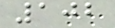102
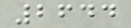2644
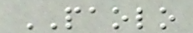PAOLO
